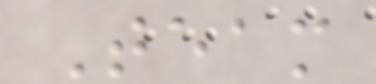Team
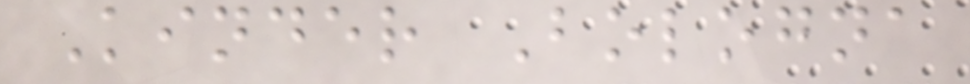Kinder Bologna
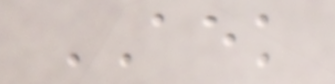AEK
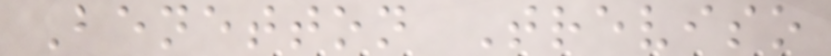Benetton Treviso
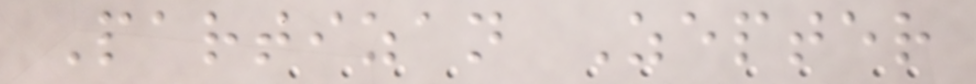Partizan Zepter
